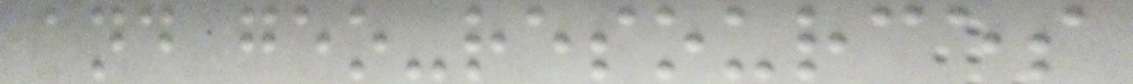and geo-resources
